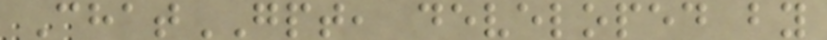ChatGPT, developed by
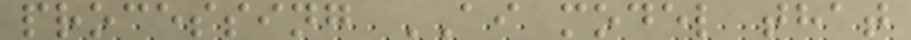processing AI model that
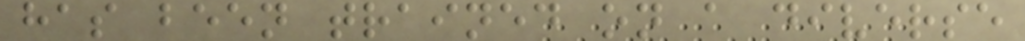has been trained on a diverse
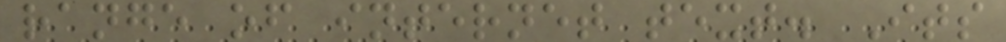range of internet text. Its
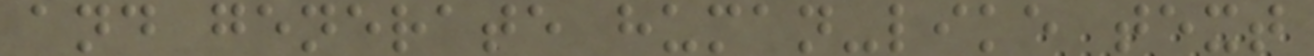and generate human-like text
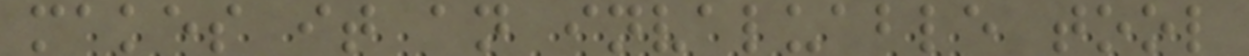makes it an invaluable tool
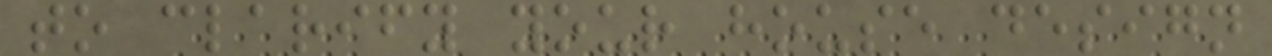to clarify your house design
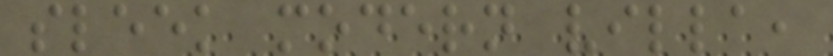sleek modern villa,
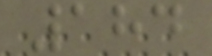184
